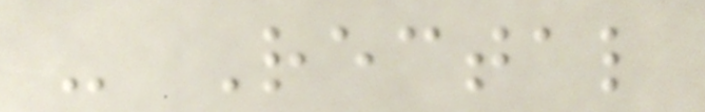- Rectal
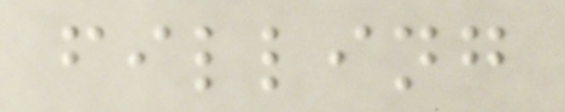filling
